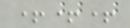+++
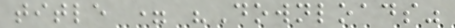title = "Downloads"
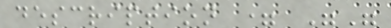description = ""
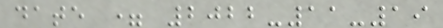date = 2022-11-19
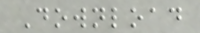Download
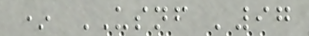* USNF '97
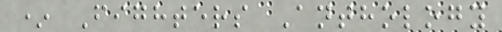* Fighters Anthology
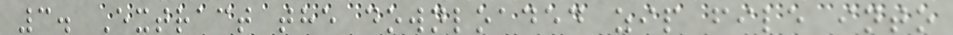3. Extract the downloaded zip file into
